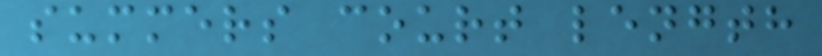summers court length
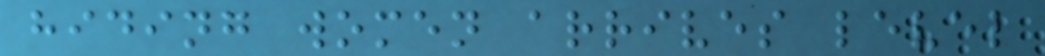hiding women arrives level
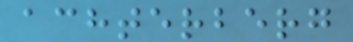achterberg
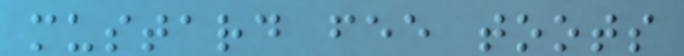mustard fee toots
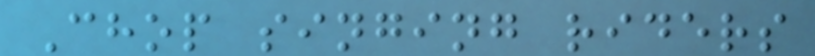Chop singing riders
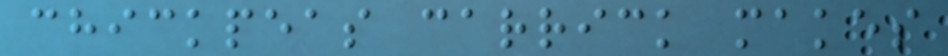chickpeas carrick makes
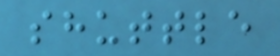shuttle
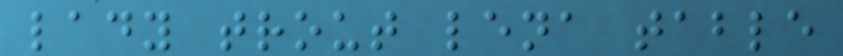lady trout lena table
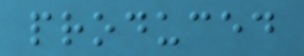produced
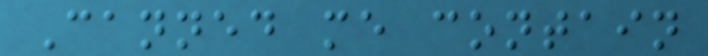Canned me contain
